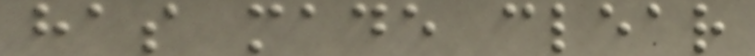has made clear
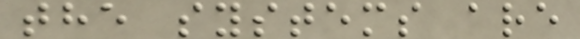the systems are
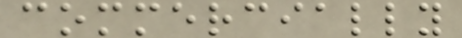commercially
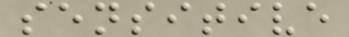sensitive
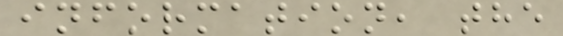information, the
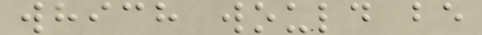which would be
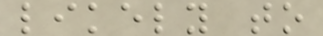likely to
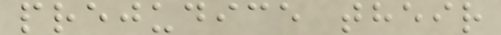prejudice their
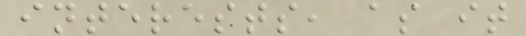interests, as it
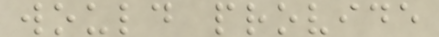would provide
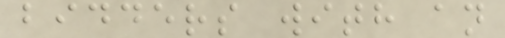bidders with an
